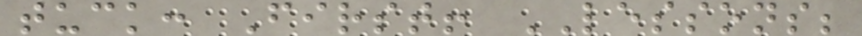tuck: First! LESSONS;
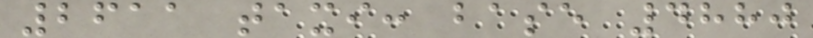2611 taxi: base 4880
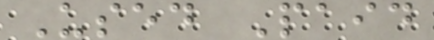Used Paid
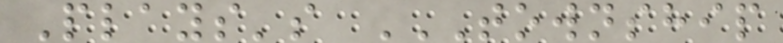Plays's TOWNSHIP
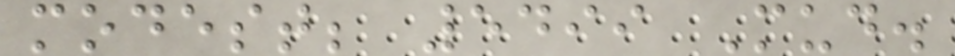modest; 5499 Mud.
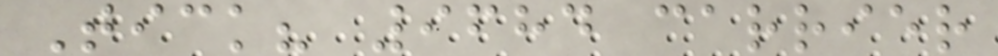Tick? 9684 carrier
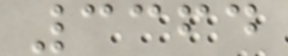3364
